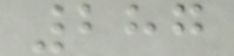287
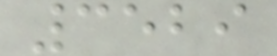3529
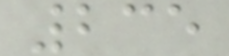235
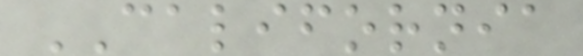CALIFORNIA
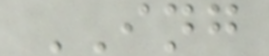ING
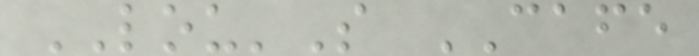LOU'S CAFE
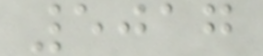5017
